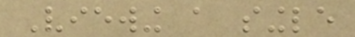Viewing a single
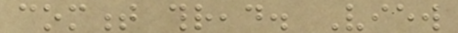comment thread. View
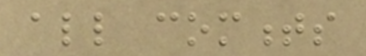all comments
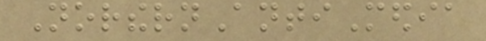NorthernAntiMedia
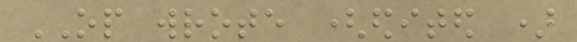OP wrote (edited )
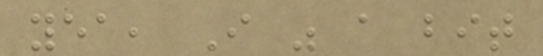yea, I was a bit
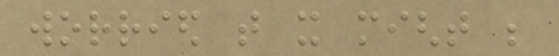worried that it might be
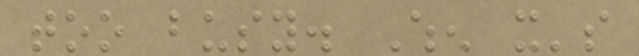too busy. When it's
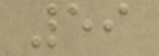59
